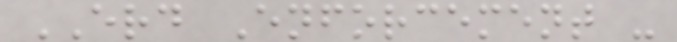ERD Enforcement -
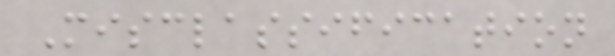Misclassification
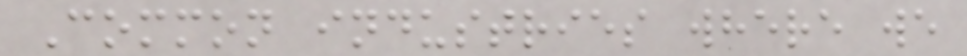Common industries where we
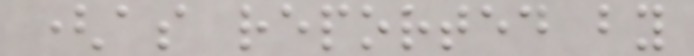(as reported by
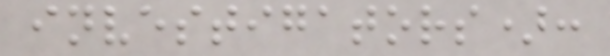investigators):
